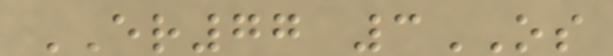ER77 3OS
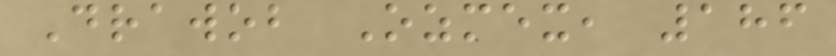Drawob Ozmex, 186
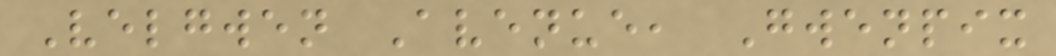Velgwen Avenue, Gwenpix
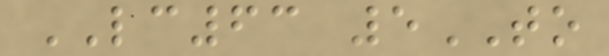LC63 5TO
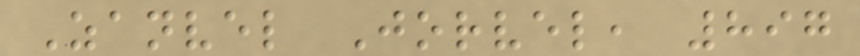Zanvel Jorvel, 897
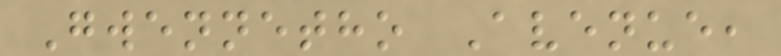Gwennetho Avenue,
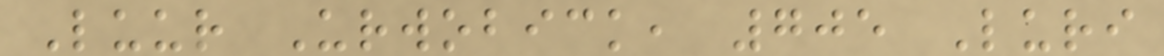Luur Urwobick, 705 Luri
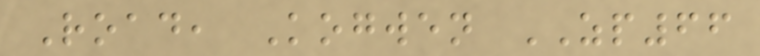Road, Kogwen ZP66
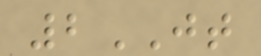2JT
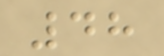48
